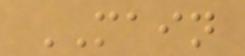MAIN
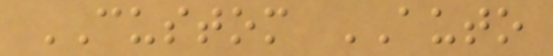CUSTOM AUTO
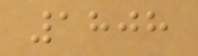1808
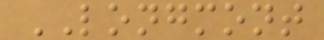LONGMONT
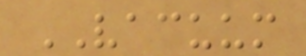VACUUM
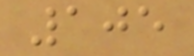105
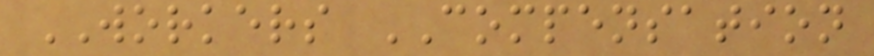WORKERS COMPENSATION
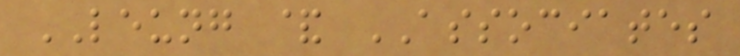LEUNG & ASSOCIATES
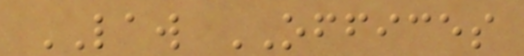LAW OFFICES
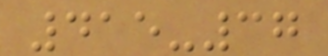415-37
